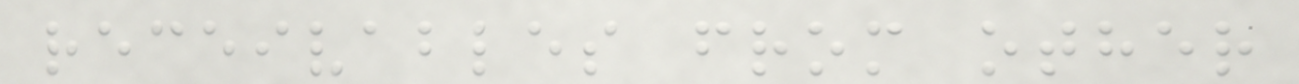receivables from other
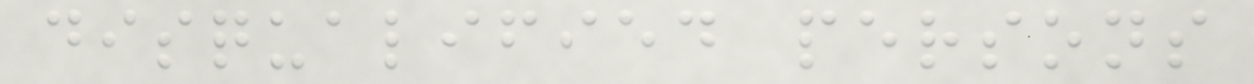disqualified persons
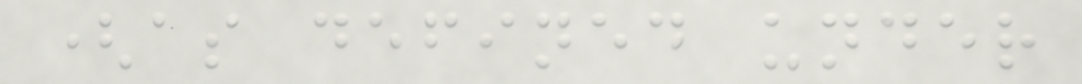(as defined under
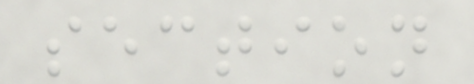section
